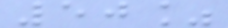50%
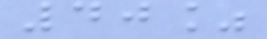40%
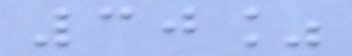30%
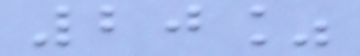20%
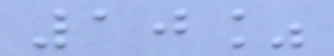10%
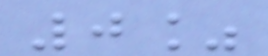0%
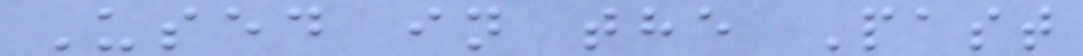Used in the Past
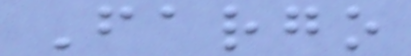Fargo
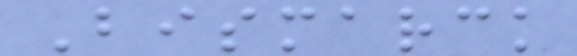Bismarck
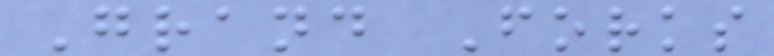Grand Forks
